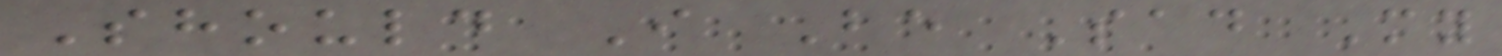Should I Be Sad My
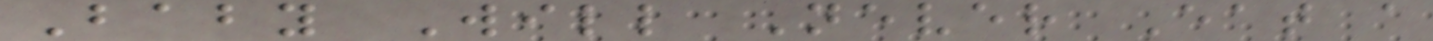Baby Will Never Eat a
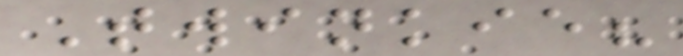Twinkie?
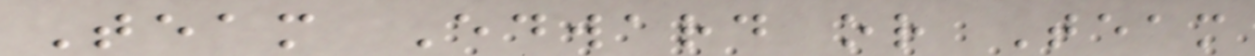Team Edward or Team
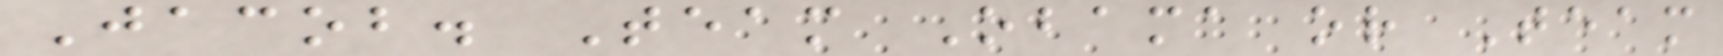Jacob. Team Obama or Team
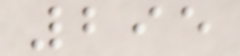295
